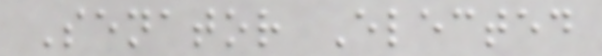Senator Elected
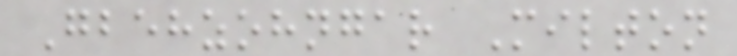Gbehzohngar Milton
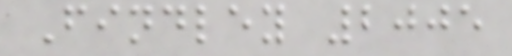Findley 2005
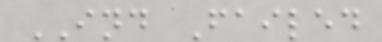IND Failed
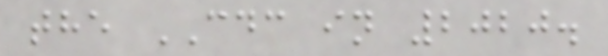the CDC in 2020.
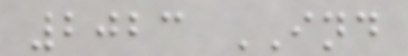2023 IND
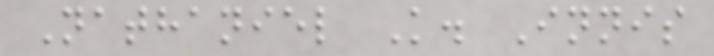Nathaniel K. Innis
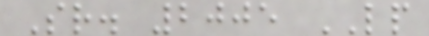Sr. 2005 LP
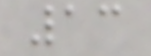13
